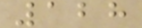128
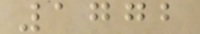1772
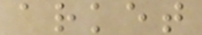arket
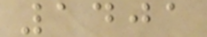1401
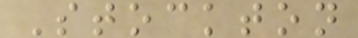Stockton
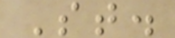St.
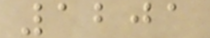1201
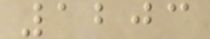1203
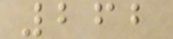262
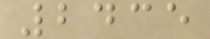2435
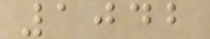1042
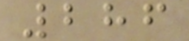286
